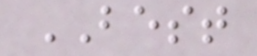BEST
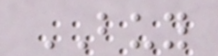BUY
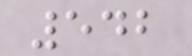542
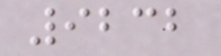9232
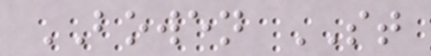BOWEN ST
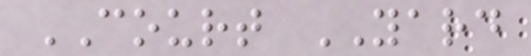COURT YARD
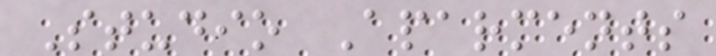Studio Aparments
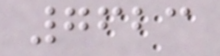7623
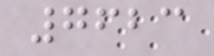7623
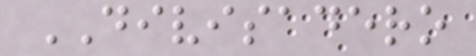DIVISADERO
